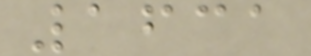1631
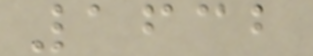1632
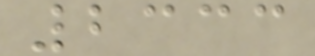2333
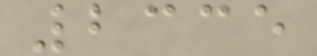2335
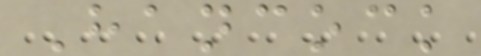Hancock
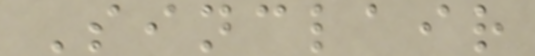Sinclair
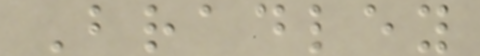Bradley
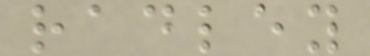radley
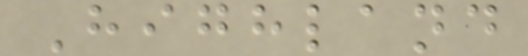Highland
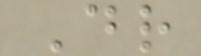Dr
